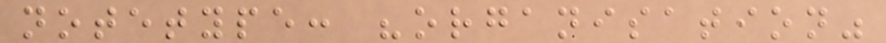notetype: "organisation"
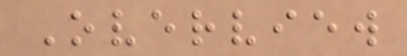Overview
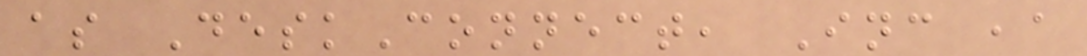as DeskConnect, Inc ,a
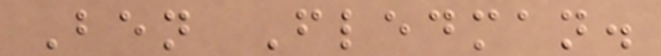Ben Fledman.
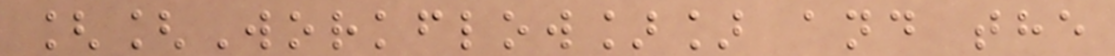[[Workflow]] and the
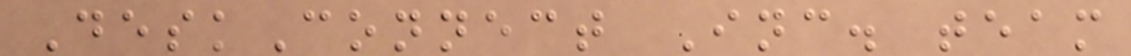DeskConnect Inc. team
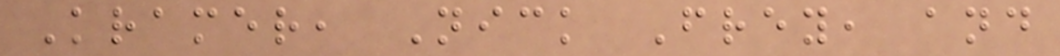Kramer, Nick Frey, and
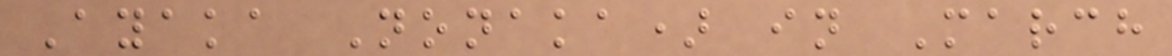Ayaka Nonaka) in March
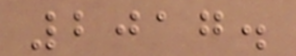2017.
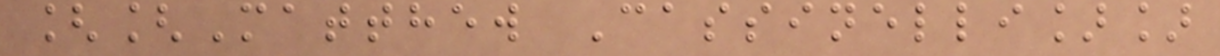[[Matthew Cassinelli]]
